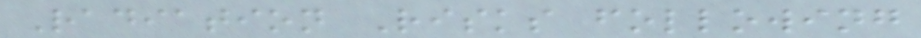Radiation Risks following
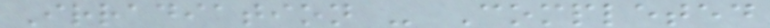Irradiation - Completed
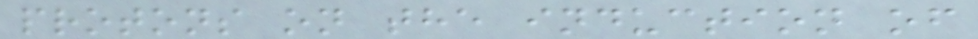protons on the induction of
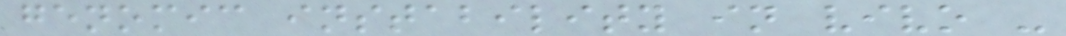genomic instability in vivo -
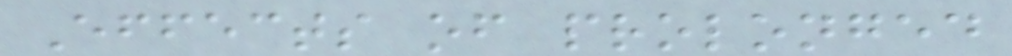Effects of prolonged
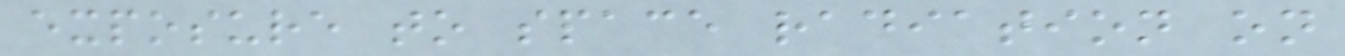exposure to space radiation on
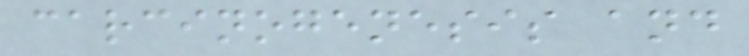carcinogenesis and
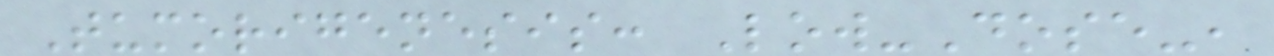Tumorigenesis: Low-Dose-,
